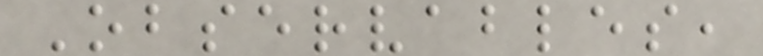Observables,
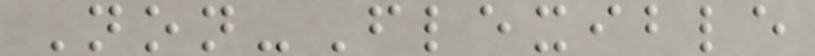Non-Flexible
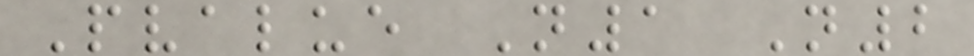Pvalue N1 N2
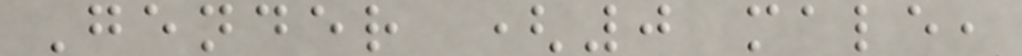Gender (0 male,
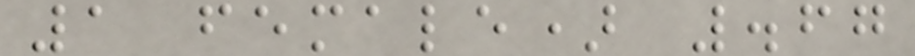1 female) .67
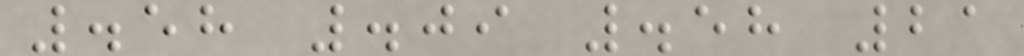.58 .09 .58 21
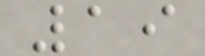19
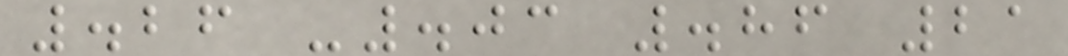.26 -.03 .86 21
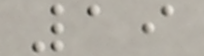19
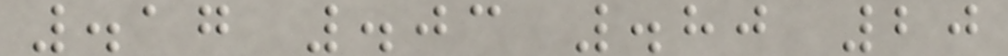.17 .03 .80 20
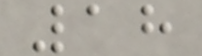18
